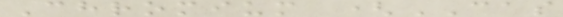Chromium (CAS
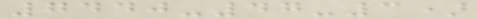7440-47-3)
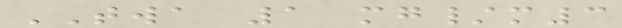TWA 1 mg/m3
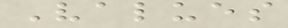Values
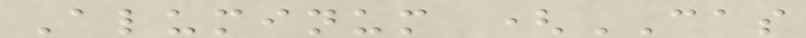Aluminum (CAS
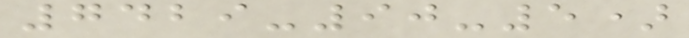7429-90-5)
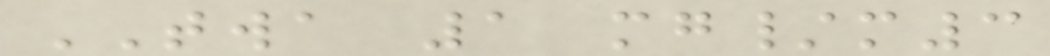TWA 1 mg/m3
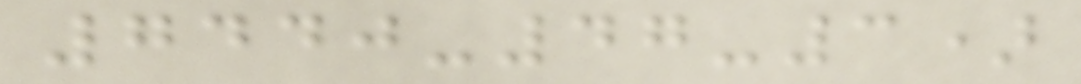7440-47-3)
